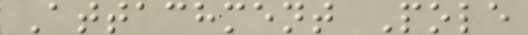Attachment Pole
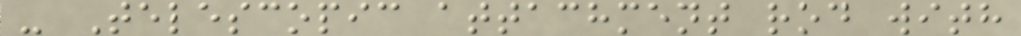- Telescopic attachment rod with
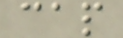cap
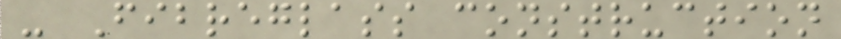- Fibreglass construction
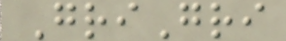GriGri
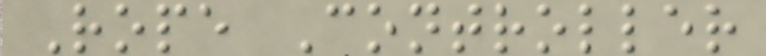Rope Controller
